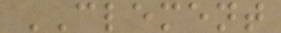CLEMENT
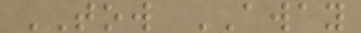TOW AWAY
